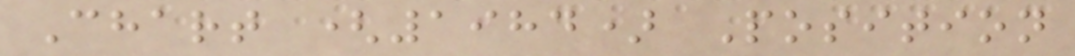Chart (1984) Position
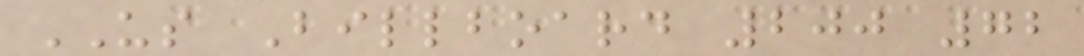US Billboard 200 72
